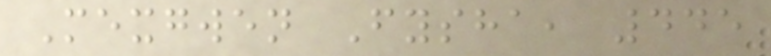Mexgwen Fysha, 445
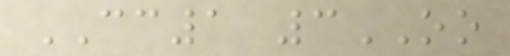CC1 3OO
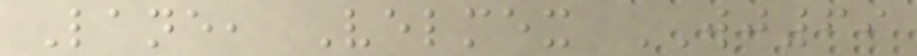Lane, Velmex WJ69
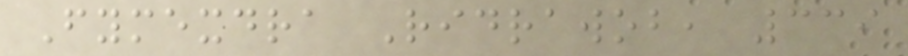Fymexdra Ridrawob, 339
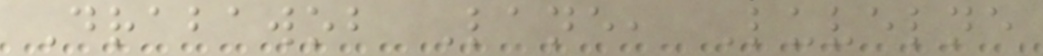Drabawob Lane, Luvelne
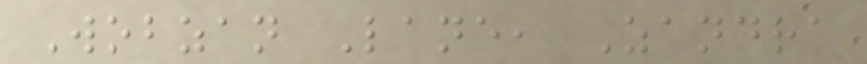Wobzan Lane, Zandra
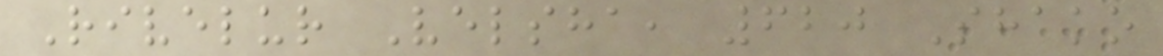Rivelur Velsha, 620 Shako
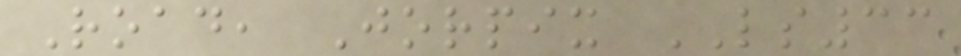Road, Jorpix LS33
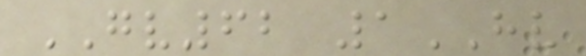GV62 1HV
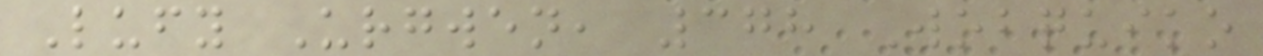Lufy Urgwen, 378 Wobquiko
